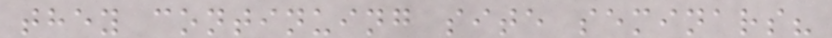they continuing site seminars?
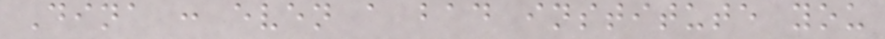Dina : even a bad institute you
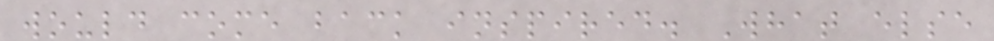would come back inspired. What else
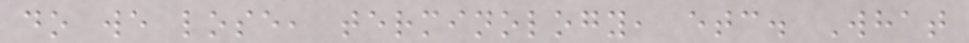do we lose, terminology, etc. What
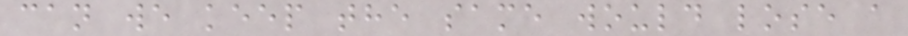can we keep the same would lose a
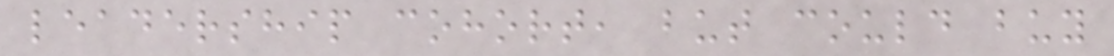leadership cohort, but could buy
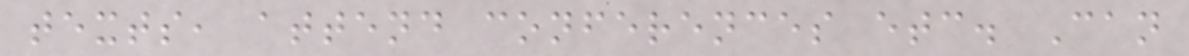texts, attend conferences etc. Can
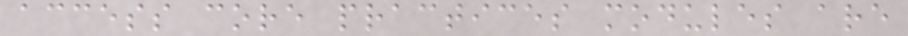access core practices modules are
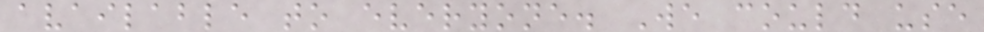available to everyone. We could use
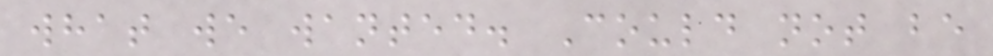what we wanted. Could not be
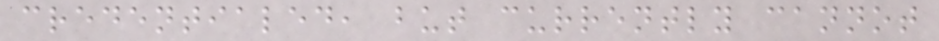credentialed, but currently cannot
